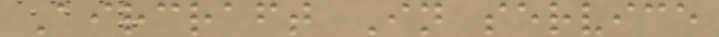Aircraft In service
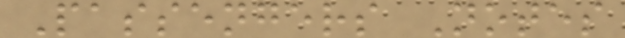Passengers Notes
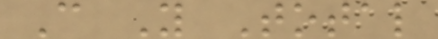C Y Total
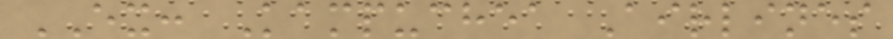EX: Kampuchea Airlines
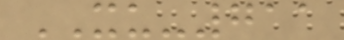XU-711
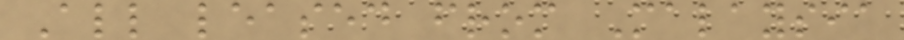All leased from Malaysia
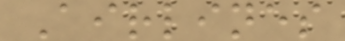Airlines
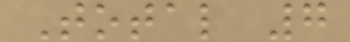Total 7
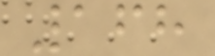168
